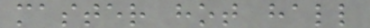master hot hall
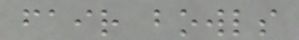fair bowls
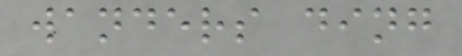wanders ding
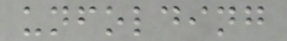unfolding
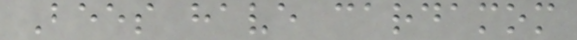Bees have cardamom
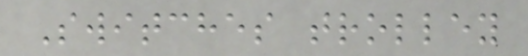Switches trolley
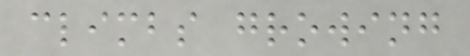climbs growing
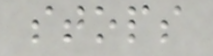stops
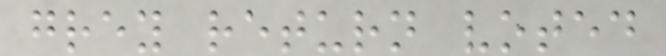grey return voted
